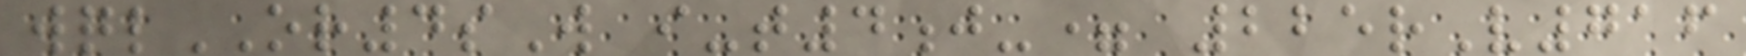wqlOR4sW i-t4j-= 225rV716
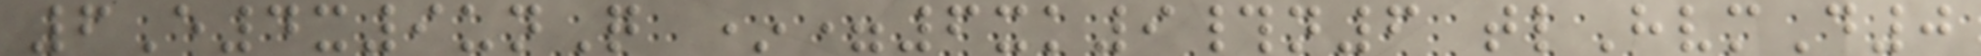6E4x9unQ *=6xk9#n6 tlHvmD0
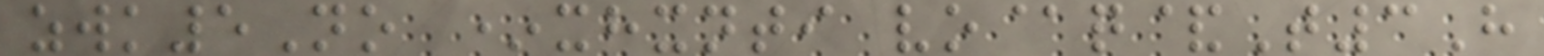zwk5No *xhxnti vo@q&T3H
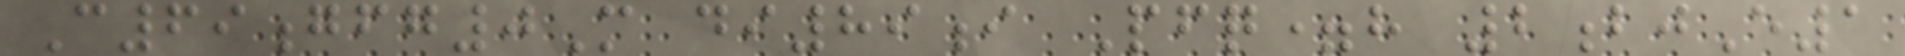C69gfg0M di89i Pfq=h 2bjE1
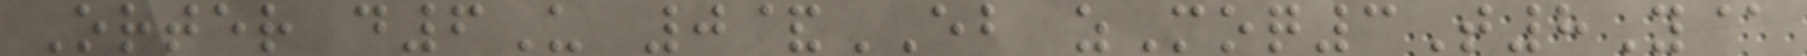Orter d6U 0&EB zMoq3T8Y@
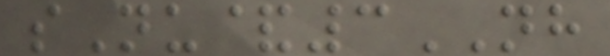sNu&3NH
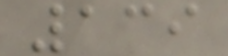139
